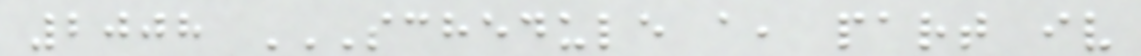2008 SCHEDULE A, PART IV
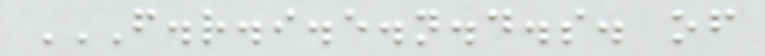F.R.I.E.N.D.S. OF
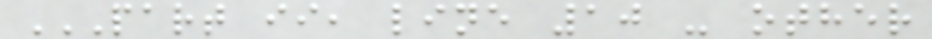PART II, LINE 10 - OTHER
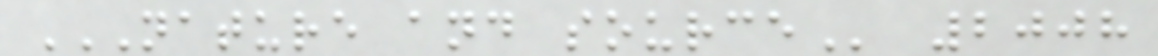NATURE AND SOURCE 2008
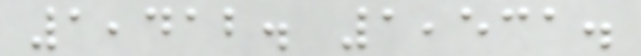1,412. 1,531.
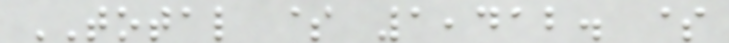TOTAL $ 1,412. $
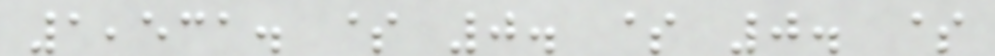1,531. $ 0. $ 0. $
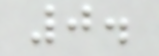0.
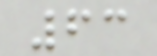63
